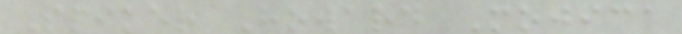Spiker Howard Mojica
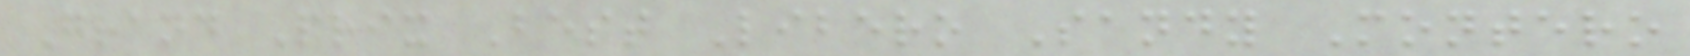Grand Prix Best Libero Sandy Montero
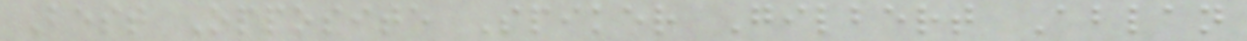Best Opposite Spiker Gilbert Ablan
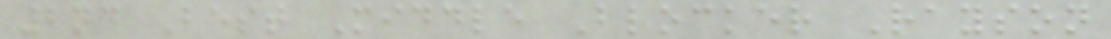2nd Best Middle Blocker Rayson
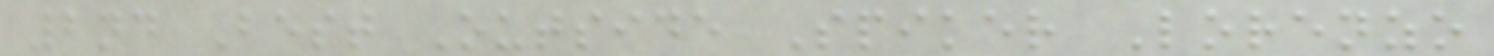2nd Best Outside Spiker Lorenzo
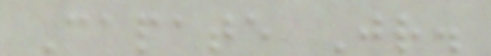Capate Jr.
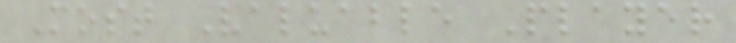Most Valuable Player
